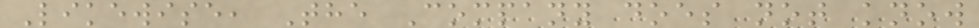Likewise, The Company does not know
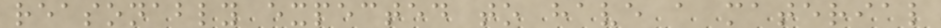reasonably expected to have a material
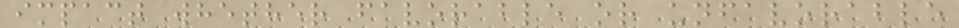impact whether favorable or unfavorable
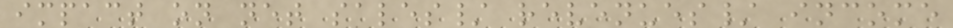impact on net sales/ revenues/ income
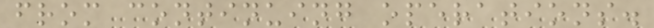from continuing operations.
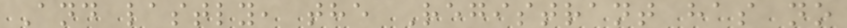And lastly, the Registrant has no
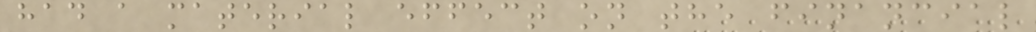had a material effect on the financial
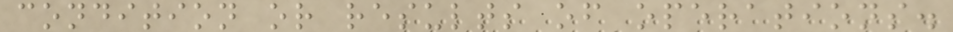condition or results of operations.
